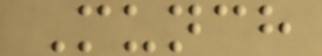Munch
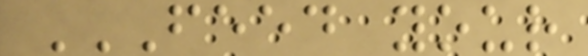FEED YOUR
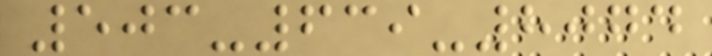503-639-8074
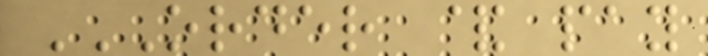ORDER & PAY
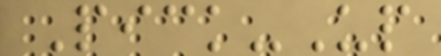Pick-Up
